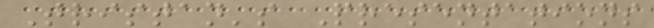Tristan's Presentations
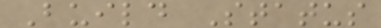Build Status
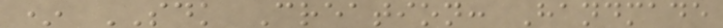* SDK Creation: Handmade
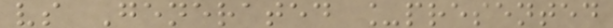vs Generated _presented
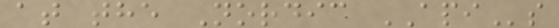at the Nordic APIs
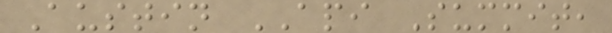Austin API Summit,
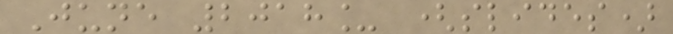June 2018_ (slides)
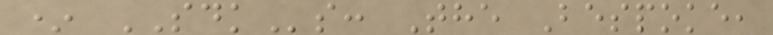* SDKs: The Bespoke,
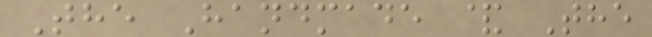The Handmade & The
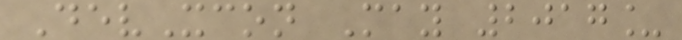DevXcon May 2017_
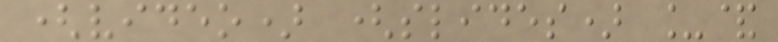(video) (slides) _&
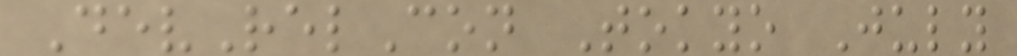DevRelCon Tokyo July
